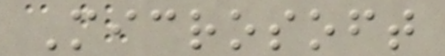Microsoft
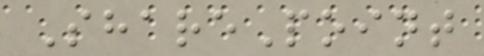SharePoint
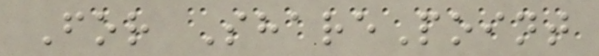For SharePoint
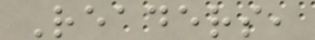Readers,
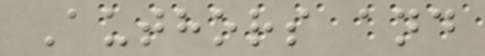Authors and
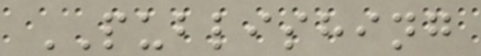PUBLISHING
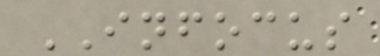INFOCUS
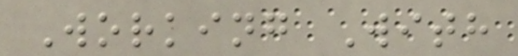Working With
